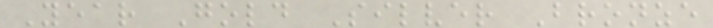Year Gold Silver Bronze
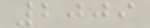2009
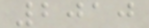2010
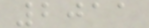2011
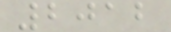2012
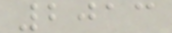2013
